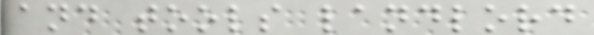and tools landlord
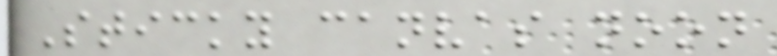Sticky canvas noon
